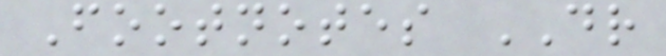Footnotes DR
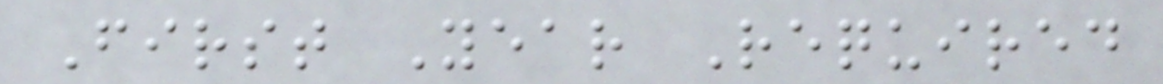First Year Required
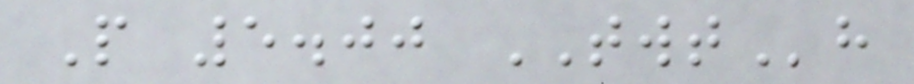P 5.00 TWTh
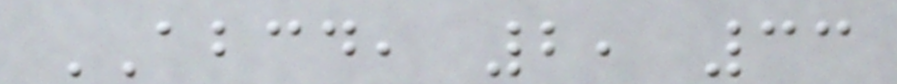ABCD, 2, 33
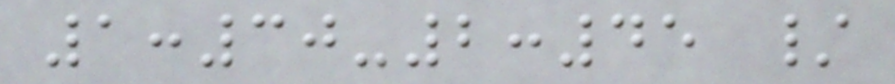1:30-2:45 /
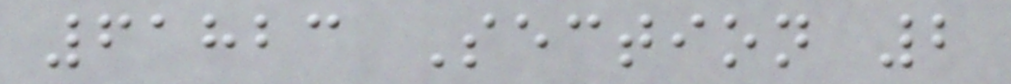61823 Section 2
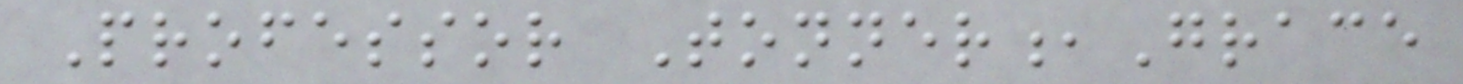Professor Tonner,Grace
